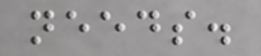needs.
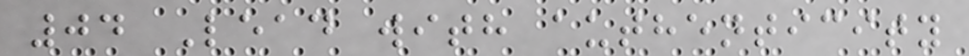04 Lead with authenticity
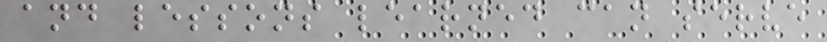and lessons learned can serve
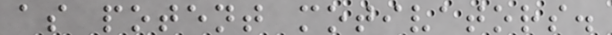as potent motivators.
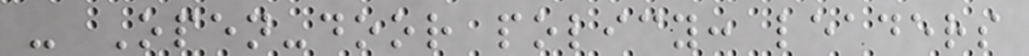- Open-door policy: leaders
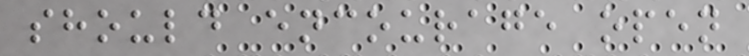should encourage open
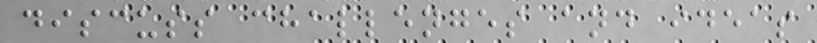discuss challenges and ideas
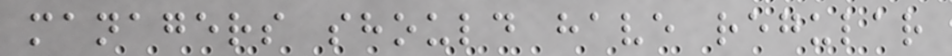managers should have regular
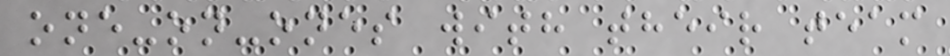one-on-ones with their team
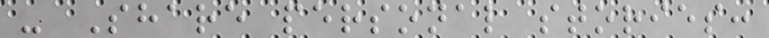- Share personal stories:
